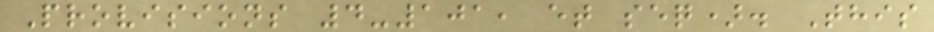Provisions 4-101, et seq). This
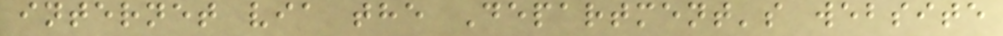internet via the Department's website
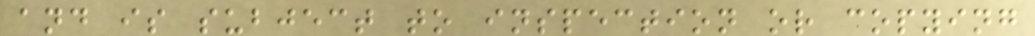and is subject to inspection or copying
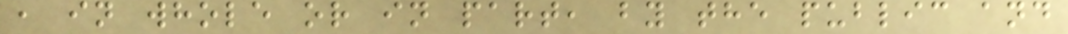, in whole or in part, by the public and
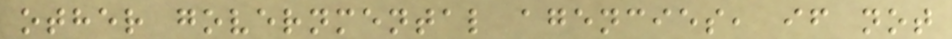other governmental agencies, if not
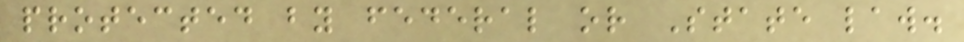protected by federal or State law.
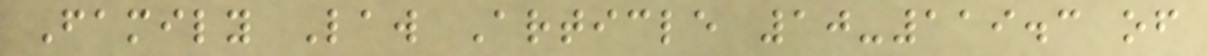Family Law Article 10-119.3 of
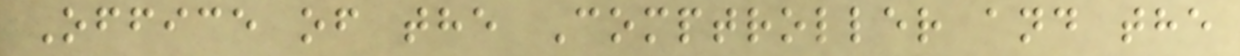Office of the Comptroller and the
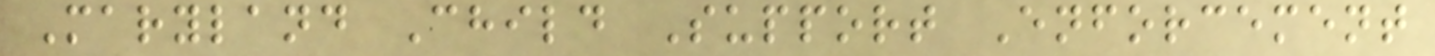Maryland Child Support Enforcement
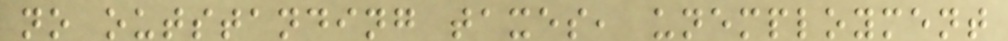no outstanding taxes, unemployment
